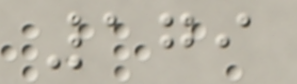179
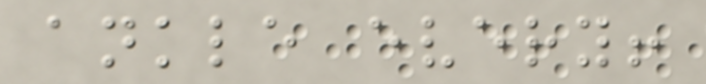ankle every!
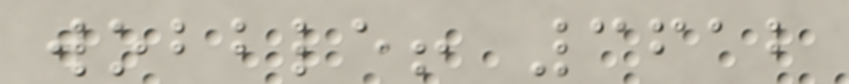wobble! 3612
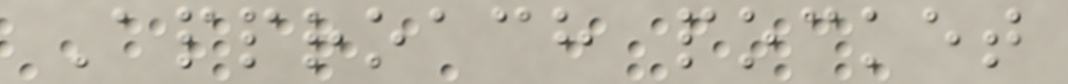Approach pocket
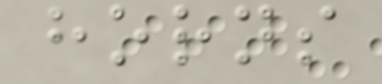horns
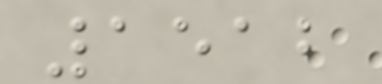1512
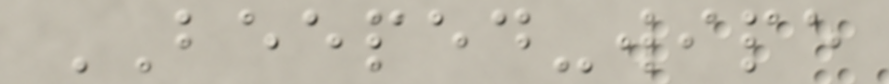BEEPED-wipe
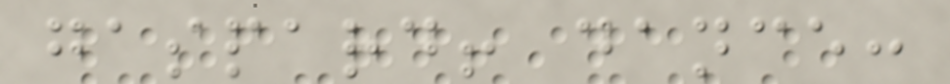gaspard! dance:
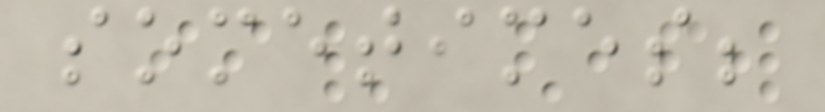sometimes;
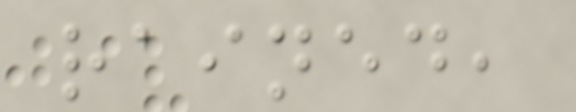rained,
